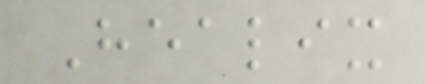Healix
